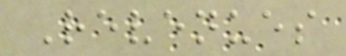Revenues
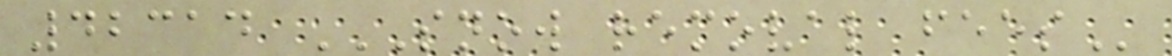42314 SNOW REMOVAL FEES
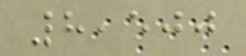8,500
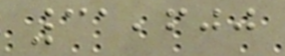31,600
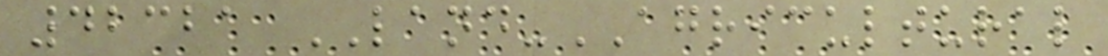42321 LAND-AGRICULTURAL
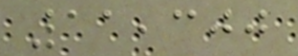11,300
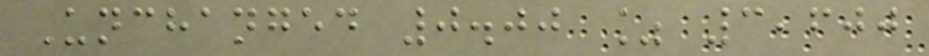Unchanged 0.00 % 3,600
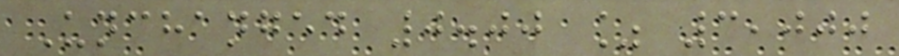Unchanged 0.00 % 3,000
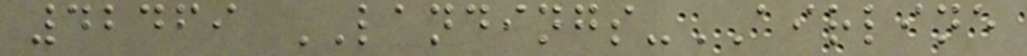42469 LANDINGS-AIRLINE
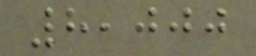8,000
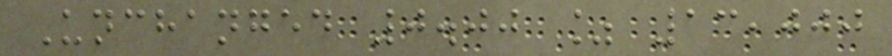Unchanged 0.00 % 13,000
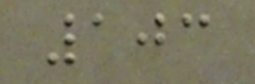103
